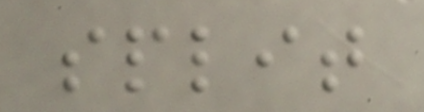split
